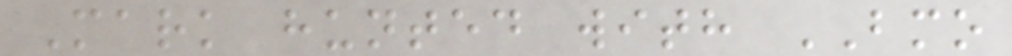Mark hunted with BMO
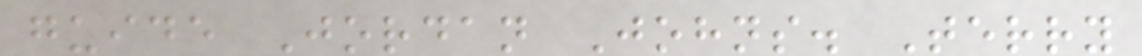guide Jordan Johns. Terry
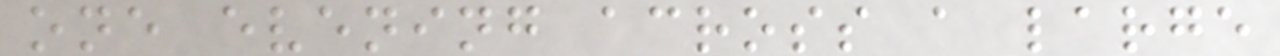one evening across a large
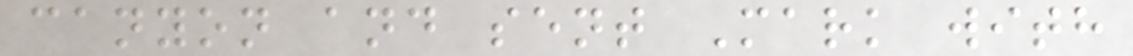canyon and sent Mark with
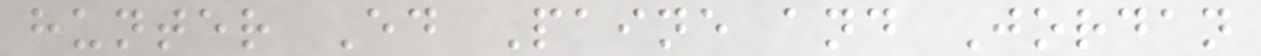hunter Ed Paine and Jordan
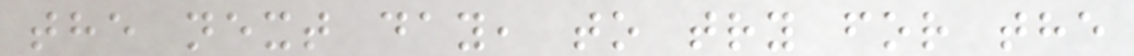the next day, to try for the
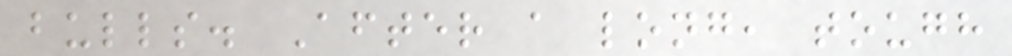bulls. After a long, tough
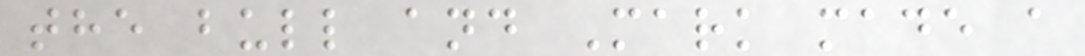the bull and Mark made a
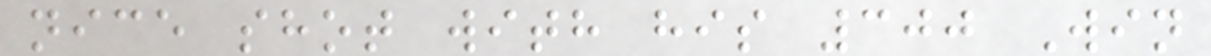nice shot with his 300 Win
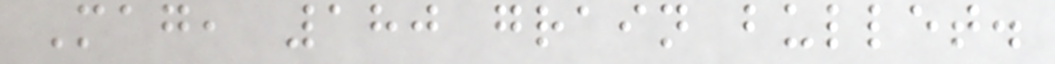Mag, 180 grain bullet.
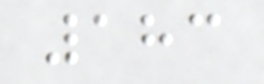183
